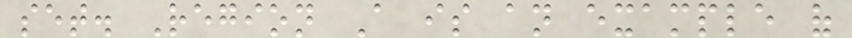set. Region A is an example of
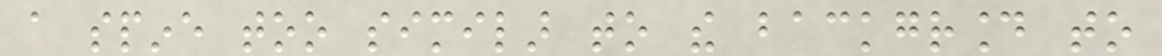a spine too similar to the background to
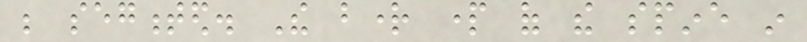be segmented. The bright part of the spine in
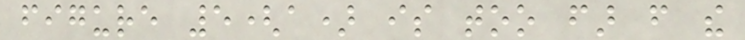figure 5(a) is too far from the
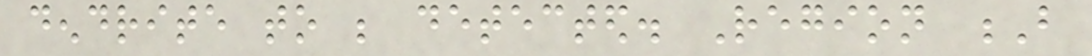dendrite to be detected. Region B
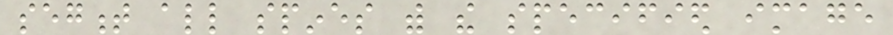segment all spines with the specified image
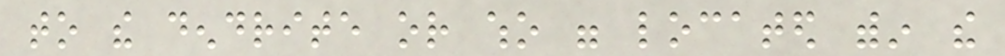to the dendrite or who were located within the
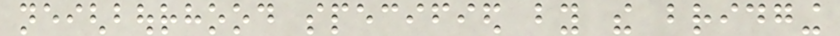neighbourhood specified by the bridging
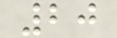20
